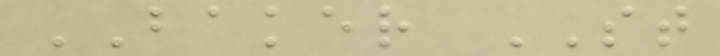BAKER ST
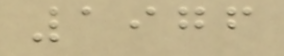1976
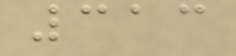313
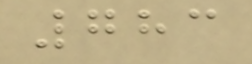783
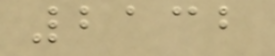2132
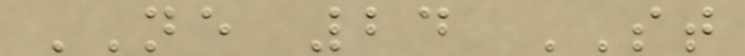NE 24 ST
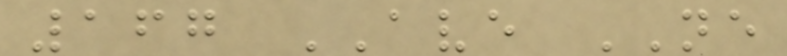167 AVE NE
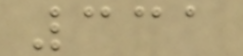331
